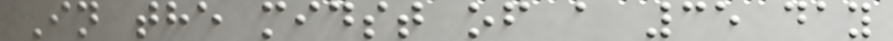In the midst of a 35 day
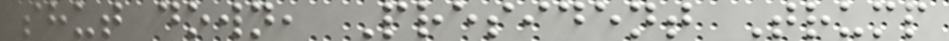shut down, President Trump
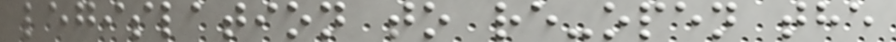legislation to re-open the
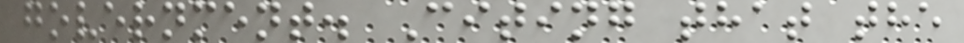government. Citing that the
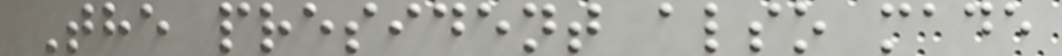The president also made
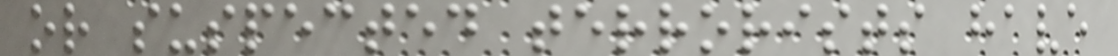or suspected terrorists have
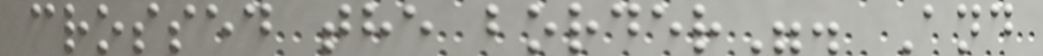crossed the border". And
